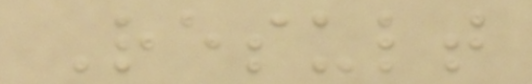Result
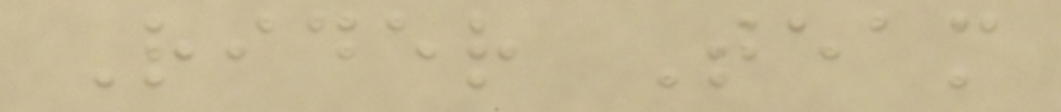Rider Team
